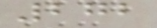272
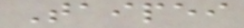Taipei
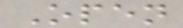Open
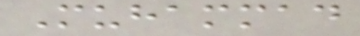Muhammad
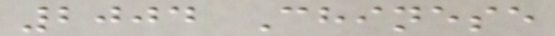2004 Chinese
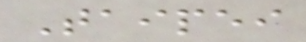Taipei
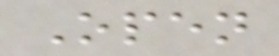Open
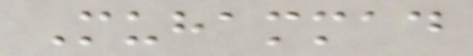Muhammad
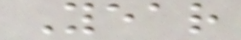Year
